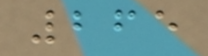265
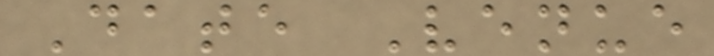Date Venue
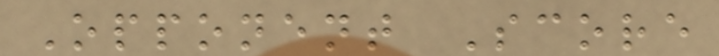Opponent Score
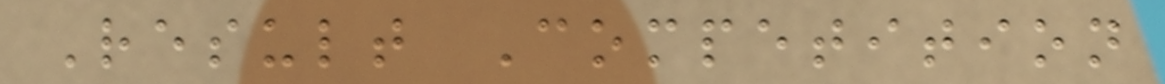Result Competition
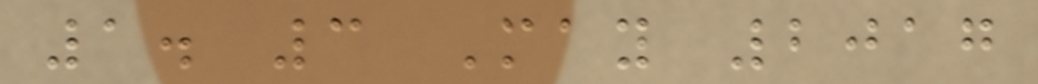1. 3 May 2017
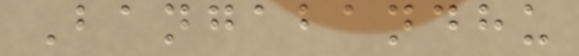Bangabandhu
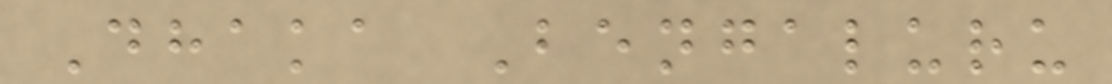Dhaka Bengaluru
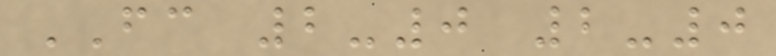FC 2-0 2-0
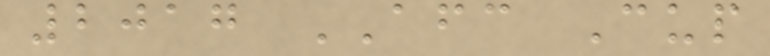2017 AFC Cup
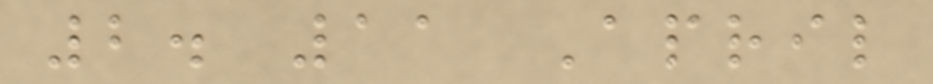2. 11 April
